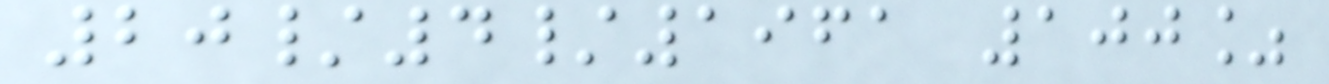20/4/1961 100%
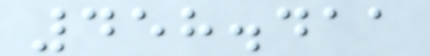458.411
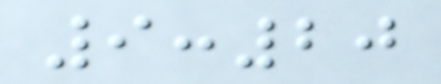9:20
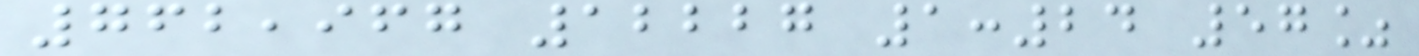762,967 12227 1:24 57%
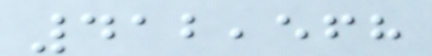412,568
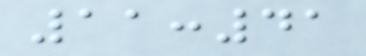11:41
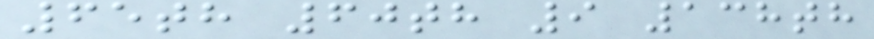65th 60th 9 138th
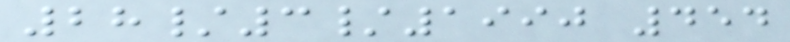28/3/1990 454
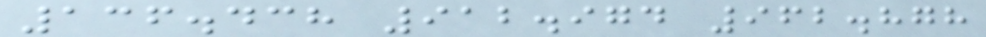136.438 912.974 962.878
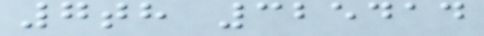7th 325414
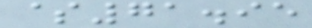$71.95
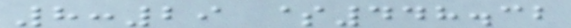8:29 $448.32
